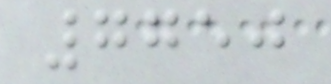7750
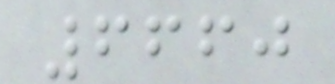6660
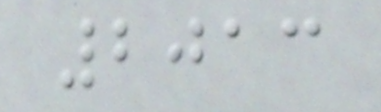2013
